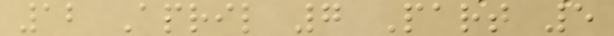12 April 7 Part 5
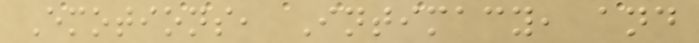Emotions, Intimacy, and
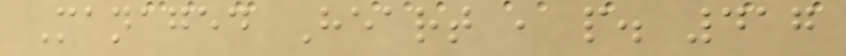Managed Heart , p. 417
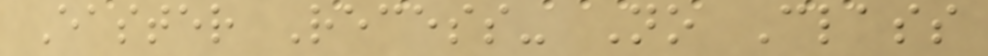Easter Recess- No Class
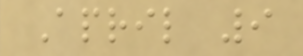April 9
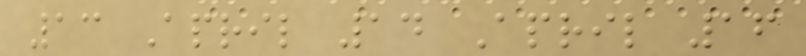13 April 14 April 16
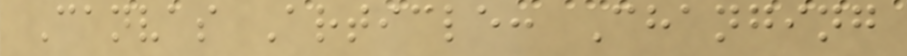Canvas Article: Changing
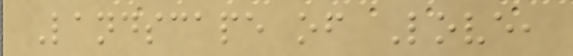Landscape of Love,
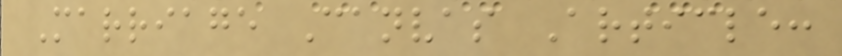Marriage Canvas Article:
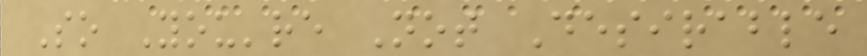So You're Not Desirable
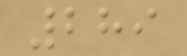289
